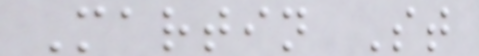Martin St
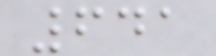641
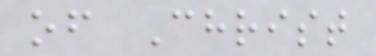of Christ
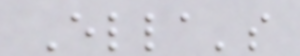Ella's
